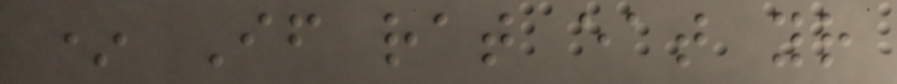* If rat eat your
